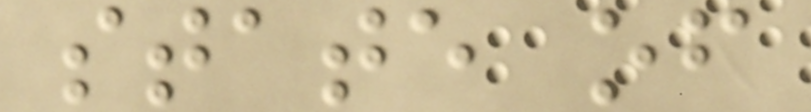state of
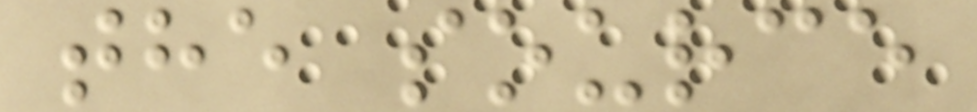the source
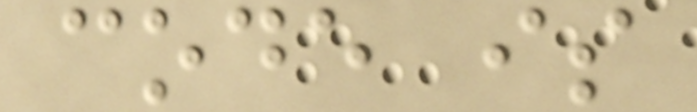code is
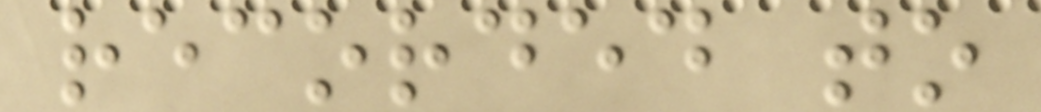recorded to
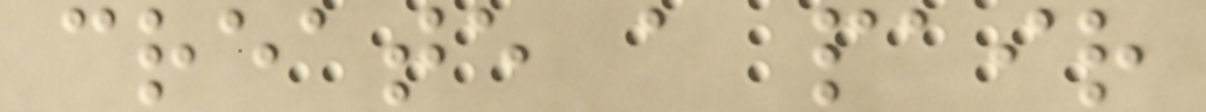create a pair
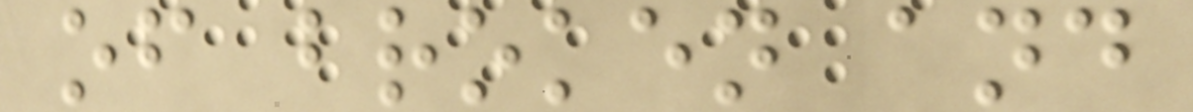of broken and
